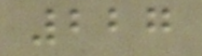227
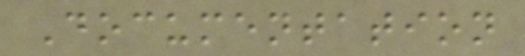Documentation
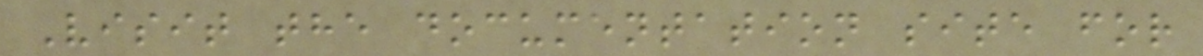Visit the documentation site for
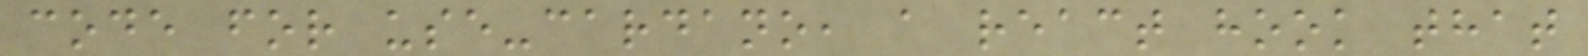code for use-cardano, a react hook that
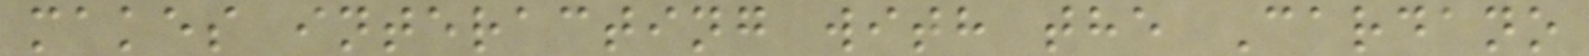makes interacting with the Cardano
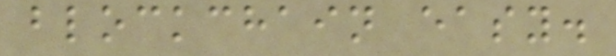blockchain easy.
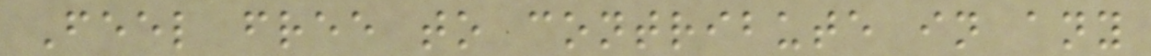Feel free to contribute in any
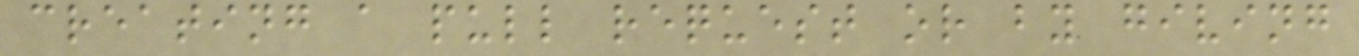creating a pull request or by giving
